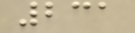231
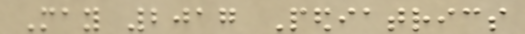May 2017 Pediatrics
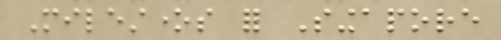Milestones for Singapore
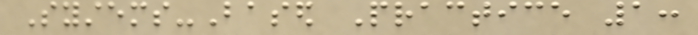Systems-Based Practice 1:
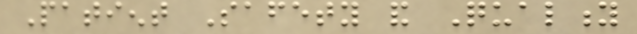Patient Safety and Quality
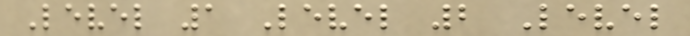Level 1 Level 2 Level
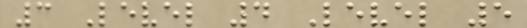3 Level 4 Level 5
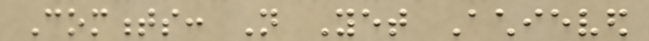Comments: Not Yet Achieved
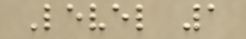Level 1
